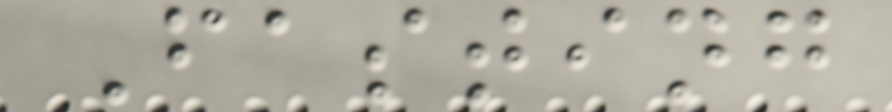Fasting
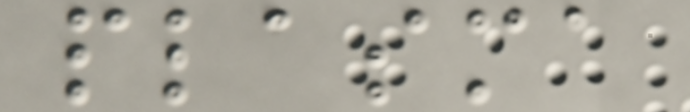plasma
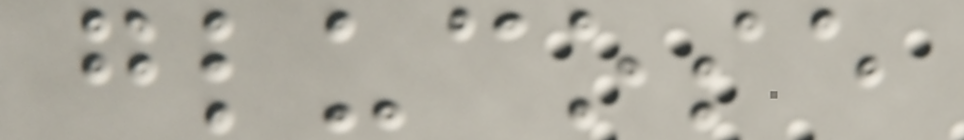glucose
